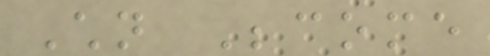Children Become
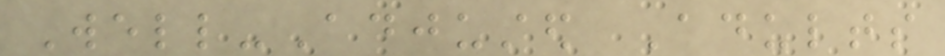Well-Adjusted Adults
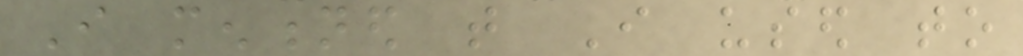I mentioned that I used to
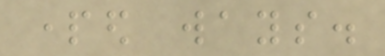parted ways.
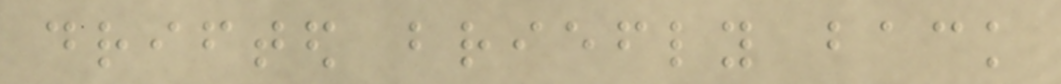drifted briefly back
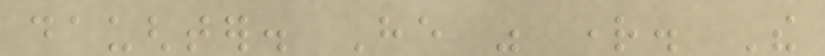daughter. He was right. The
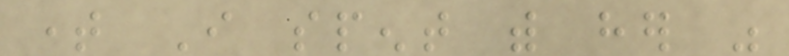time I spent with her was
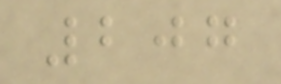207
